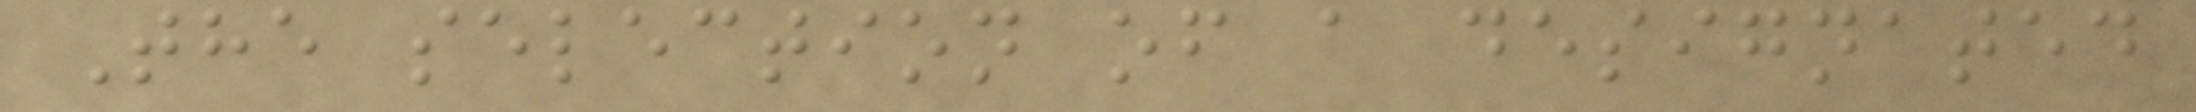The selection of a designated
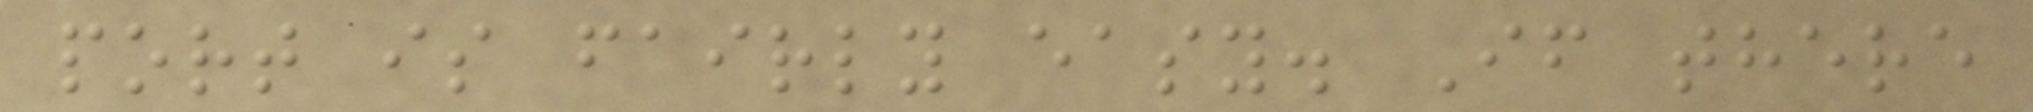port is fairly easy. If there
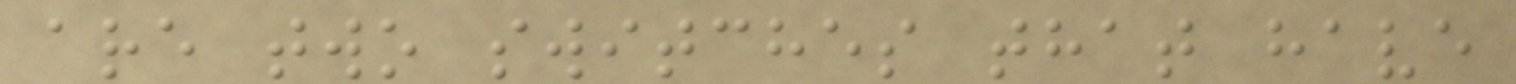are two switches that have
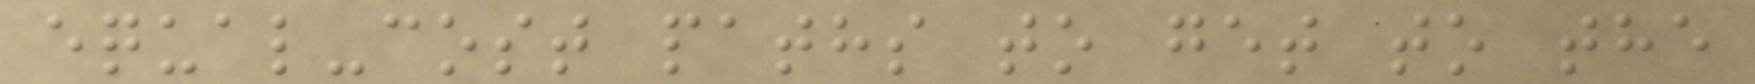equal-cost paths to get to the
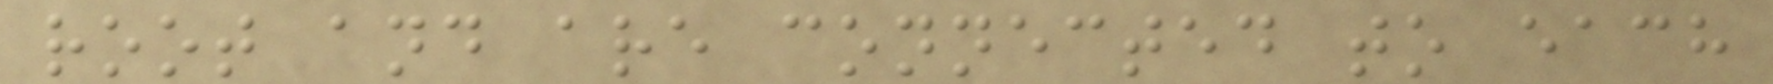root and are connected to each
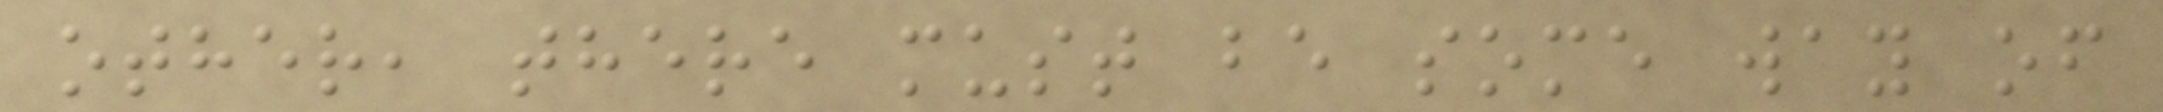other, there must be some way of
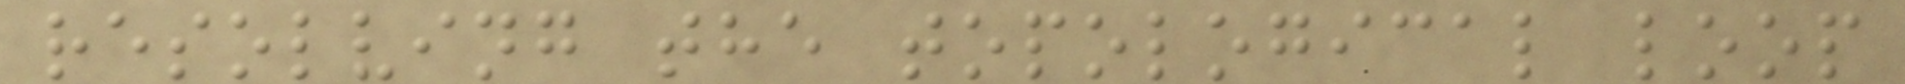resolving the topological loop
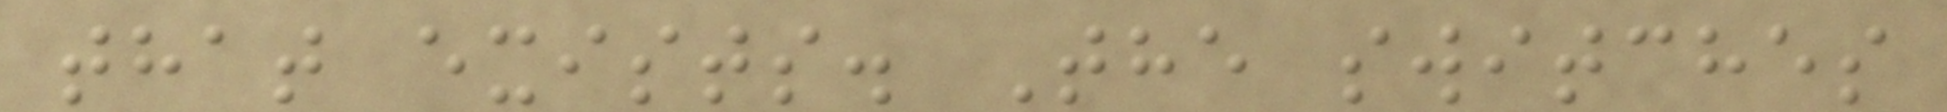that exists. The switches
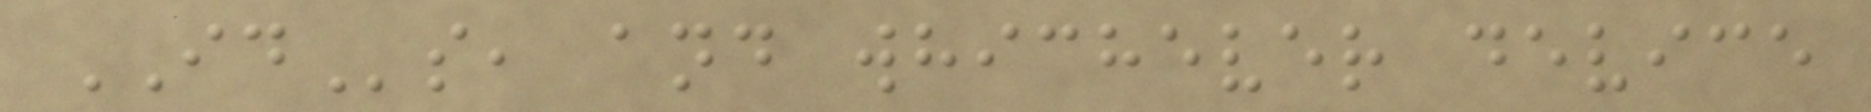IDs, and whichever device
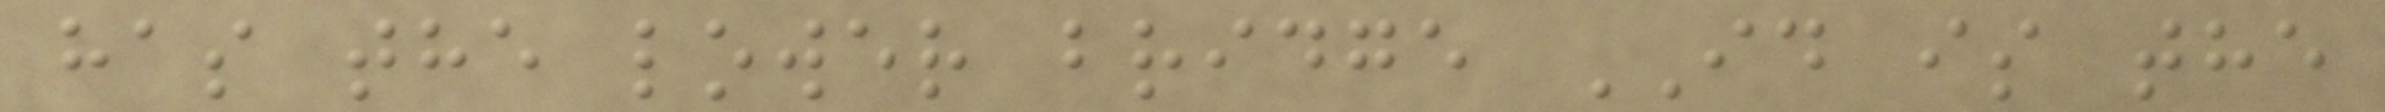has the lower bridge ID is the
